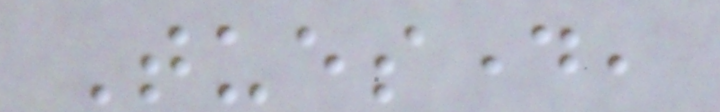Tuesday,
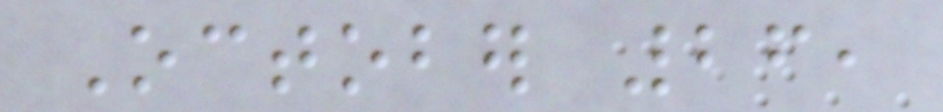October 26,
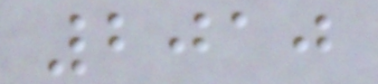2010
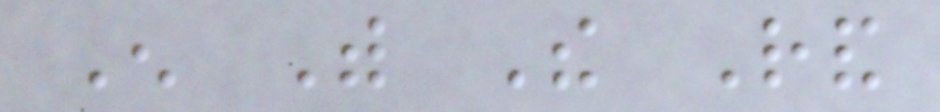Enough With The Rand
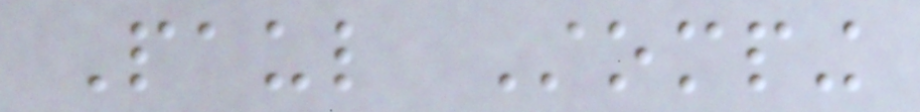Paul Stomping
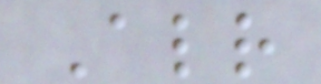Already
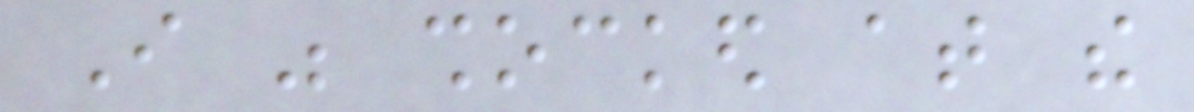I was shocked at the
